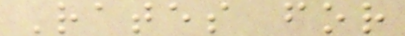Rates for
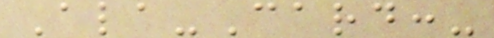Ala-Card:-
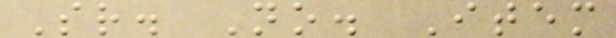Sr. No. Item
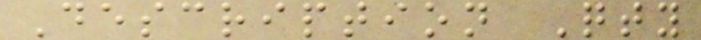Description Qty
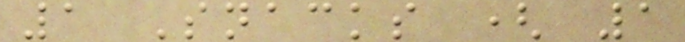1 Snacks ( 1
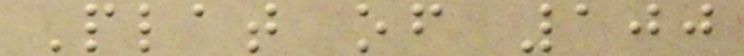Plat of 100
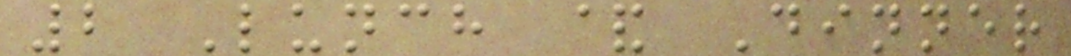2 Lunch & Dinner
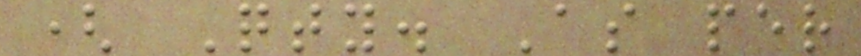( Qty. As per
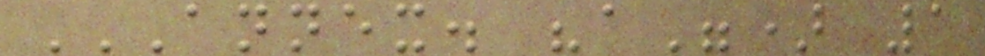ANNEX. "A") 1
